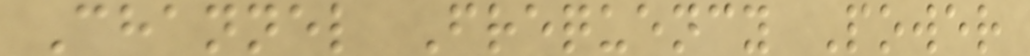Channel Frequency Power
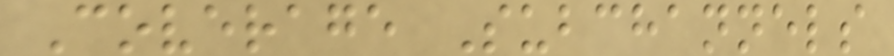Coverage Subchannels
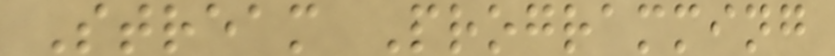Stream Programming
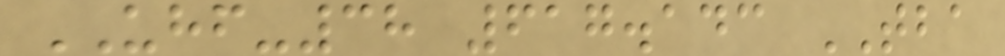UHF-38 617.143 TBA
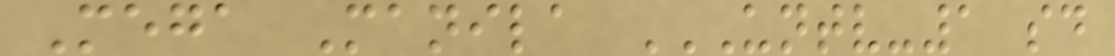Mega Manila UNTV-1 SD
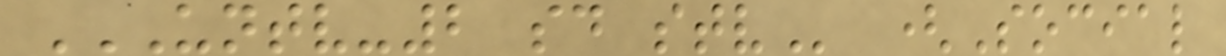UNTV-2 SD STV (Social
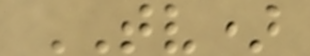TV)
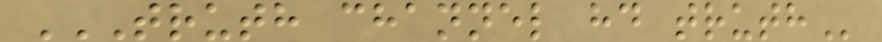TRUTH CHANNEL HD TRUTH
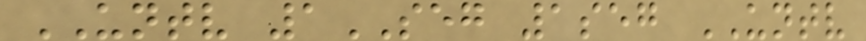UNTV 1SEG 1seg UNTV
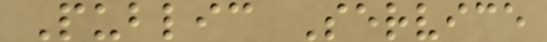Public Service
